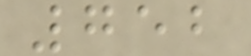752
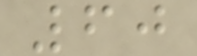60
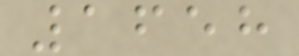1658
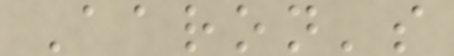Aaron's
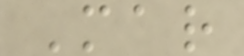Mar
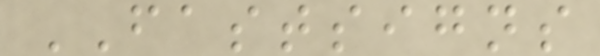FASTSIGNS
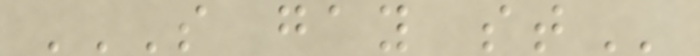S GAY ST
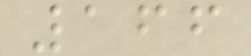166
